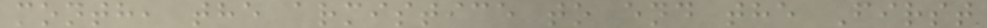month, the armistice to end the First
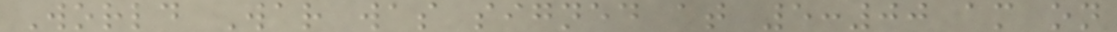World War was signed at 5:00 am on
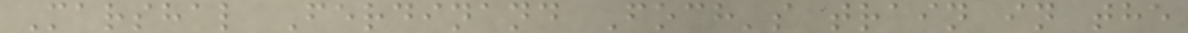Marshal Ferdinand Foch's train in the
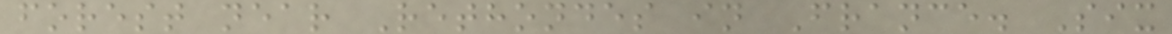forest near Rethondes in France. Six
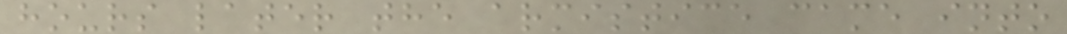hours later the armistice came into
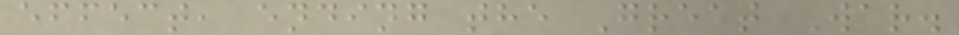effect, ending the Great War.
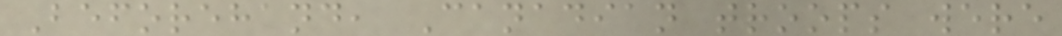Beforehand, Canadian troops were
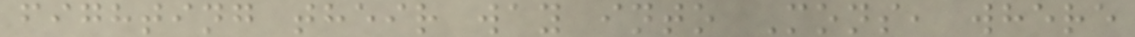fighting their way into Mons, where
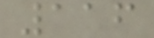116
